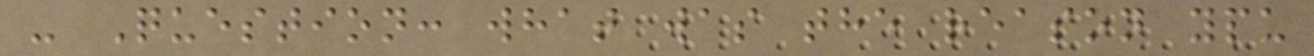- Question: what was the reason ypu
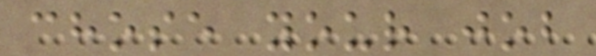chose your job
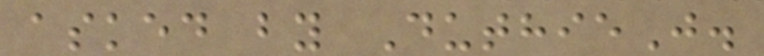asked by DuthieJ.
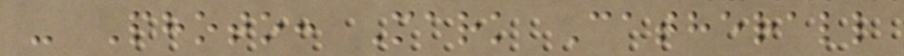- Photo: Mark Catherall
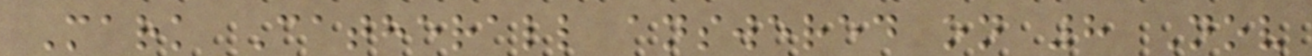Mark Catherall answered on 8 Nov
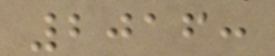2016:
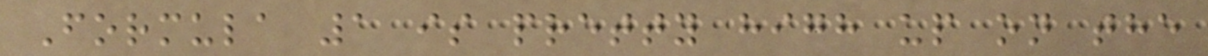Formula 1 is pretty high up on the
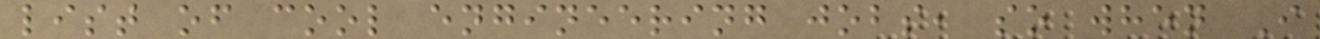list of cool engineering jobs, so when I
